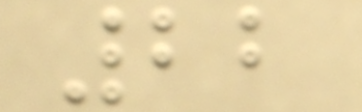22
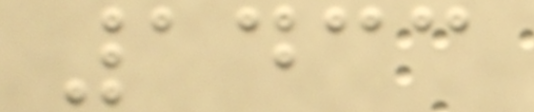1433
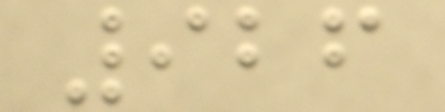926
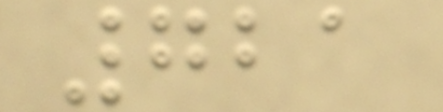721
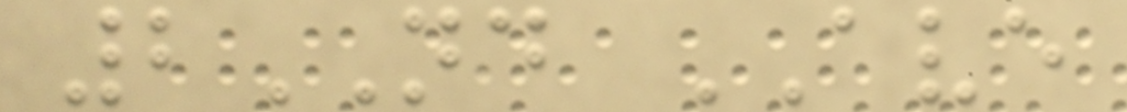2ND AVE
